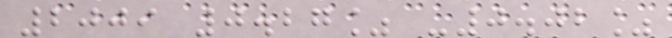2009 0.27% -0.02%
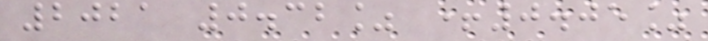2021 0.32% +0.05%
